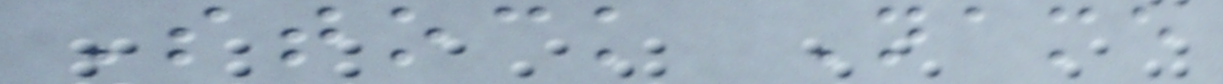Stock Name
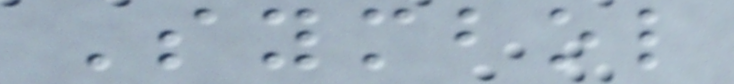Symbol
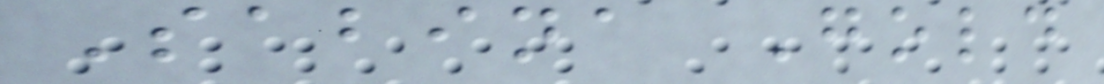Sabina Gold
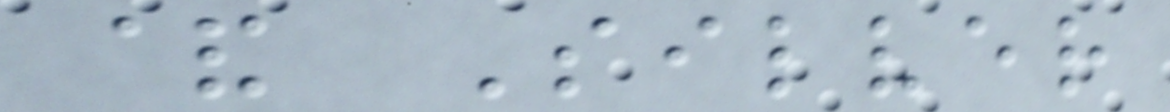& Silver
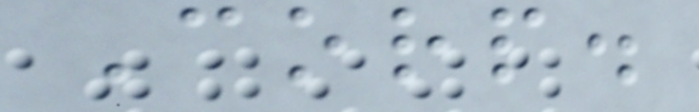Corp.
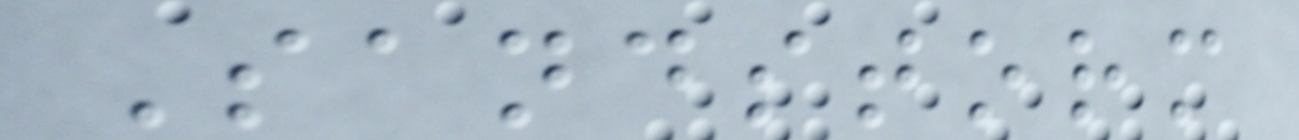Sandstorm
